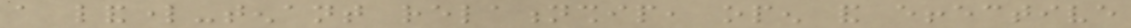a landlord-tenant relationship, open and effective
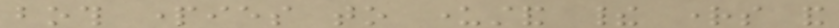both parties to understand their rights and
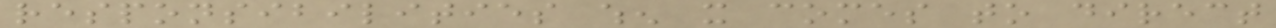responsibilities when it comes to direct
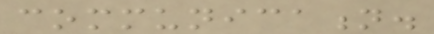communication.
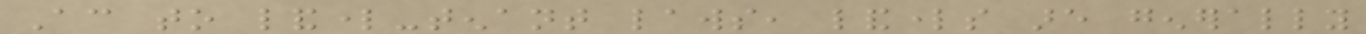According to landlord-tenant laws, landlords are generally
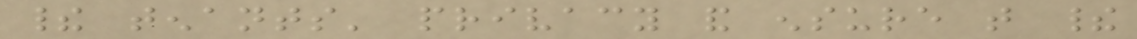their tenants' privacy and ensure that their
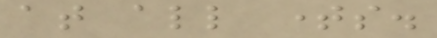at all times.
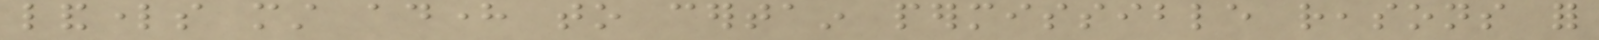landlords must adhere to certain permissible reasons for
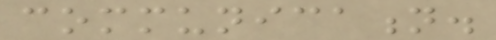communication.
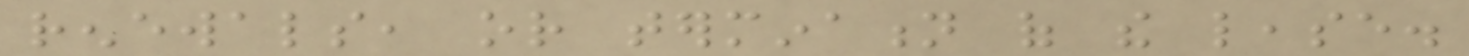renewals, or termination of the lease.
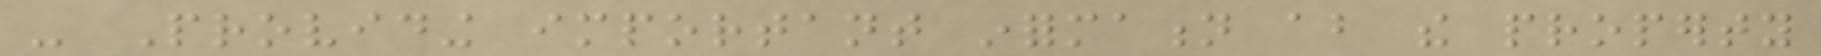- Providing important information about the property
